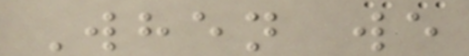When we
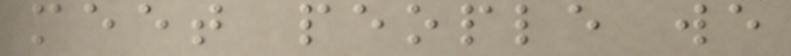meet people we
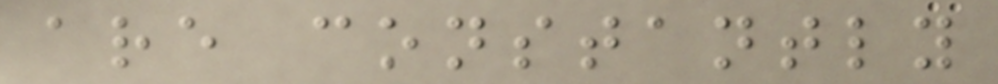are constantly
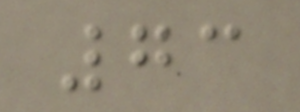73
